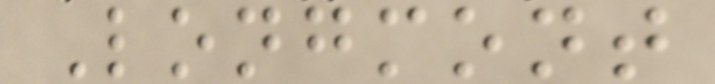Longmont
